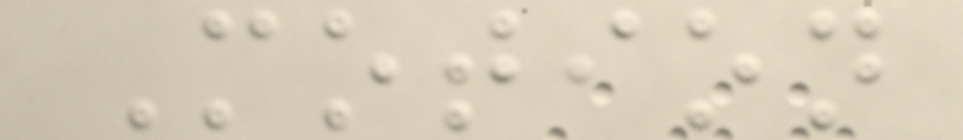Motion
